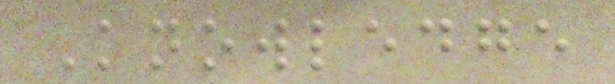Knowledge
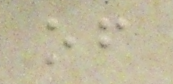of
